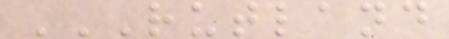RUTLAND
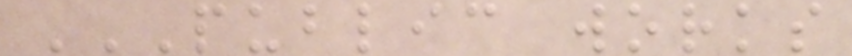PUBLIC WORKS
